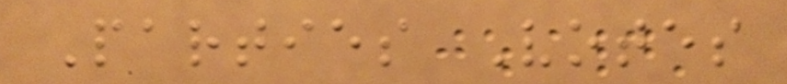Parties Votes
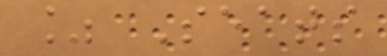% Seats
